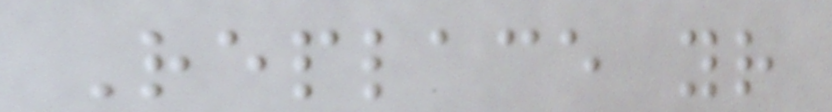Replace your
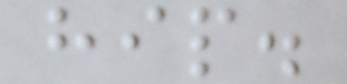hip.
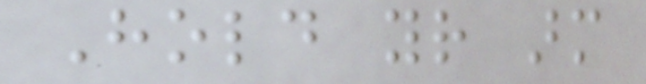Hold your arm
